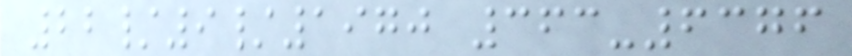22/9/1970 363-6376
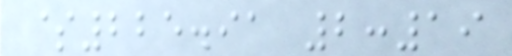$225.91 2:19
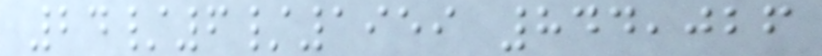24/6/1959 844,026
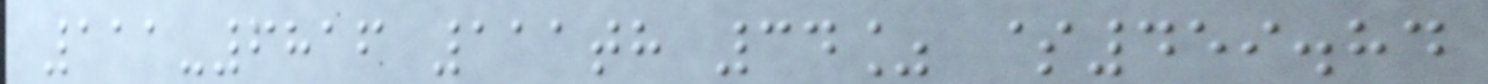111-6816 111th 34% $459.84
